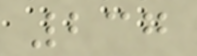237
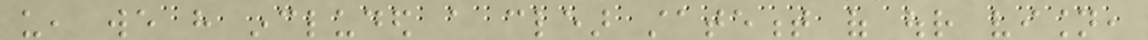us, we have included a clear statement of our vision,
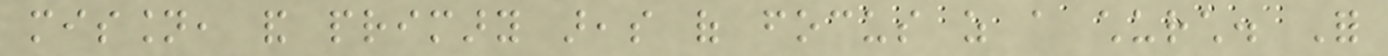mission, and primary areas of focus as a church. For
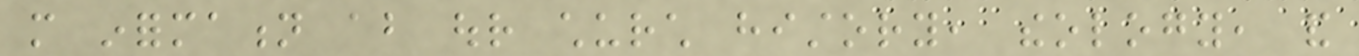more information about our church history, theology, and
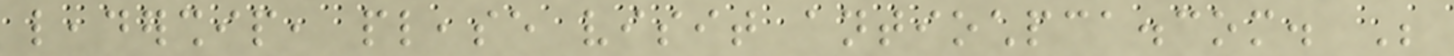leadership, please visit antiochpca.com. Be
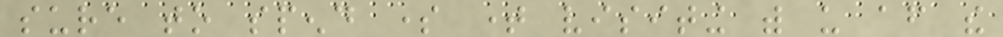sure to spend some time visiting with us after the
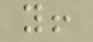you!
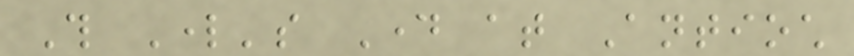This Lord's Day at Antioch
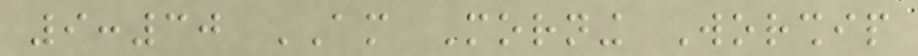9:30 AM Morning Worship
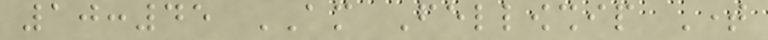10:45 AM Fellowship Time
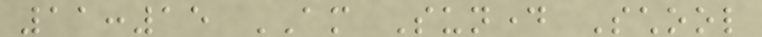11:15 AM Sunday School
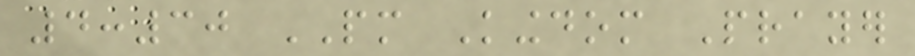4:30 PM Kingdom Prayer
